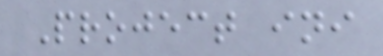Project ini
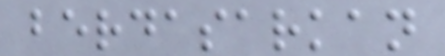berdasarkan
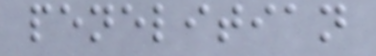penelitian
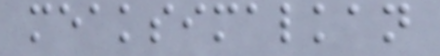meaksimalkan
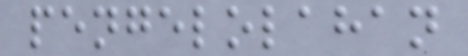pengelolahan
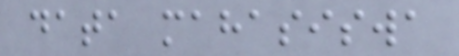data mahasiswa
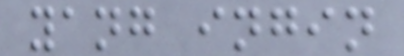yang ingin
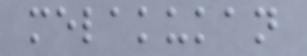melakukan
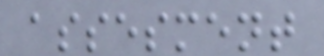assesment
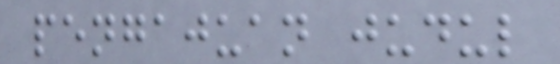pengajuan judul
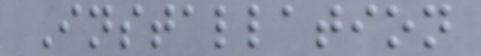Installation
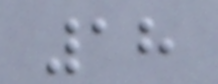18
